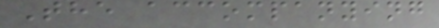The accompanying
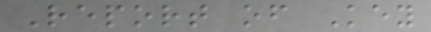Report of Key
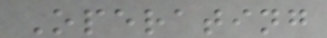Operating
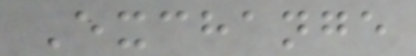Exchange
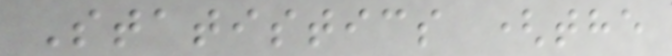Statistics (the
